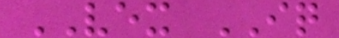VEX IQ
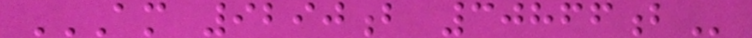AM 9290B 30866B
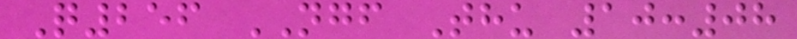Q256 NGF Thu 10:08
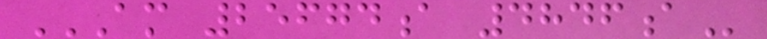AM 25674A 4846A
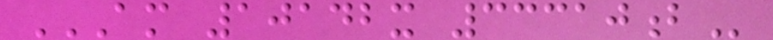AM 10142X 33310B
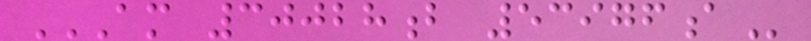AM 30028B 53976A
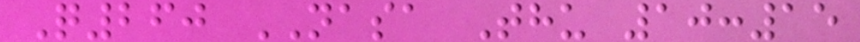Q260 NASA Thu 10:15
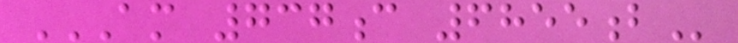AM 737C 6855B
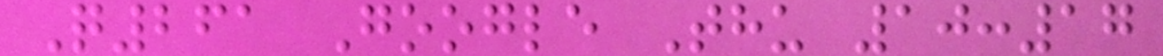Q261 Google Thu 10:17
